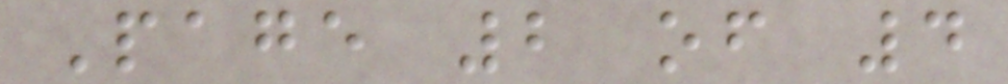Page 2 of 4
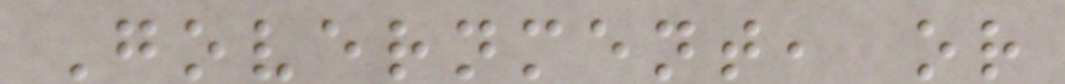Government, or
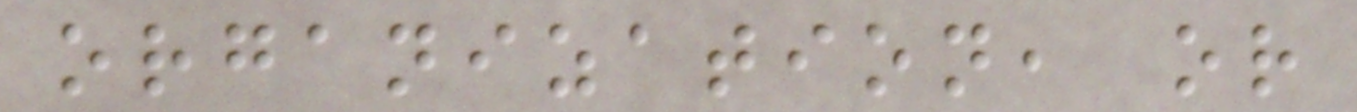organization, or
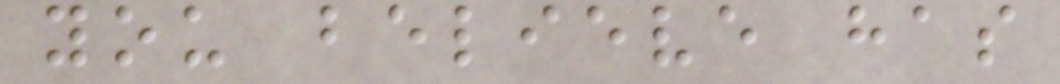you believe has
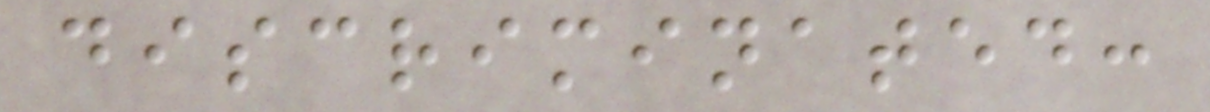discriminated:
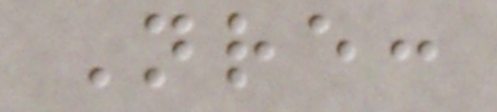Nre:
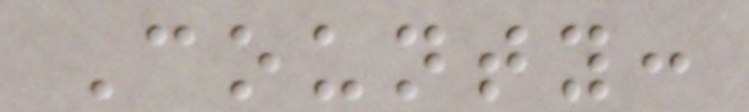County:
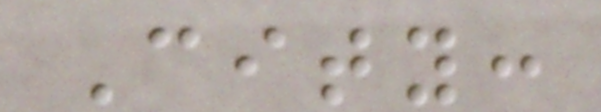City:
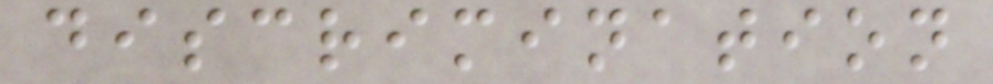discrimination
